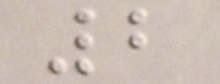2
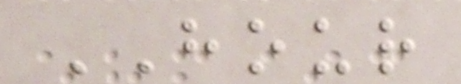HOUR
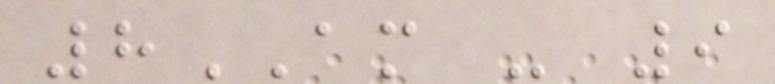8AM - 9
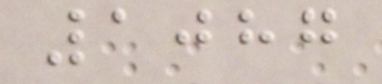1087
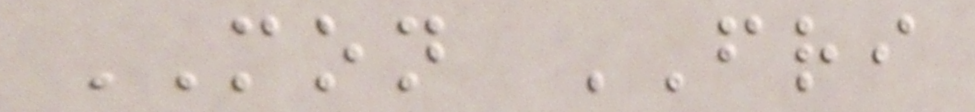MON FRI
